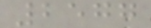2577
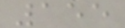155
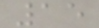15
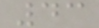43
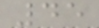45
